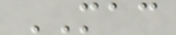MAC
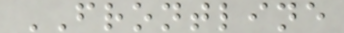FRONTLINE
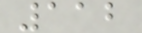112
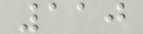110
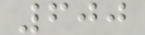600
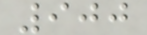900
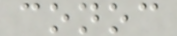conoc
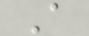A
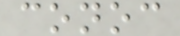conoc
